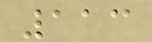113
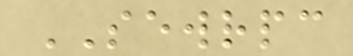SEWRPC
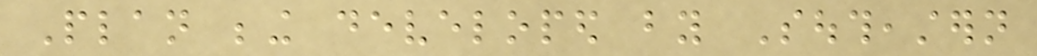Plan being developed by Southeastern
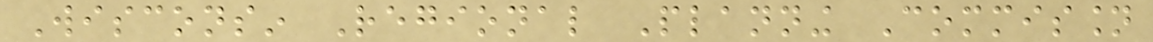Wisconsin Regional Planning Commission
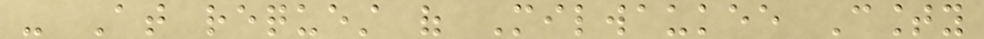- At request of Milwaukee County
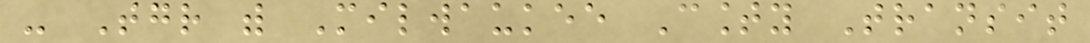- Together with Milwaukee County Transit
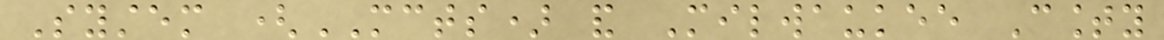System (MCTS) and Milwaukee County
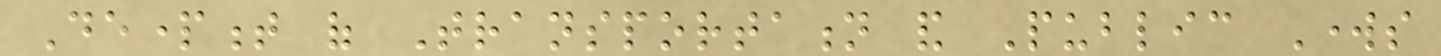Department of Transportation and Public Works
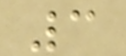3
